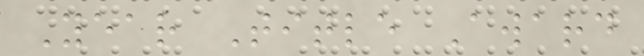Year Title Award
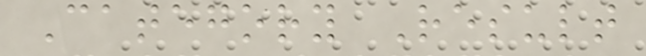Category Result
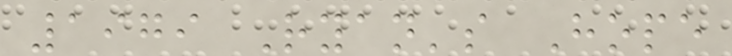1979 Ryan's Hope
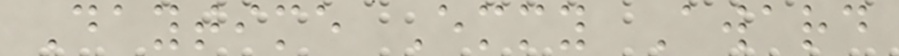Daytime Emmy Award
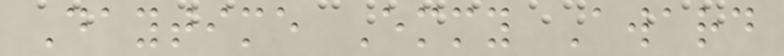Daytime Emmy Award
